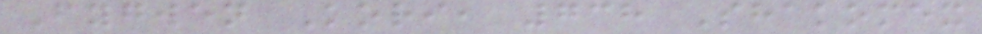Fygwen Kori, 738 Shakomex
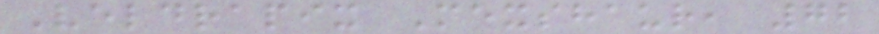Veldrapix Mexshaur, 72
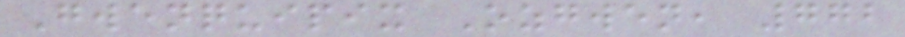Gwenquipix Ozgwen, 772
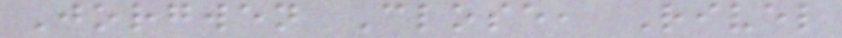Jorgwen Close, Rivel
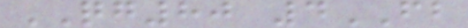QG80 4FB
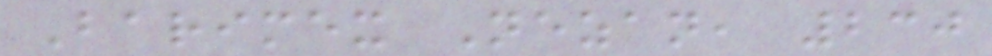Barimex Nezan, 230
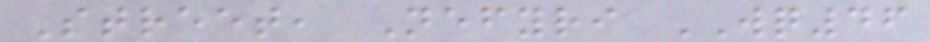Street, Nefyri WQ46
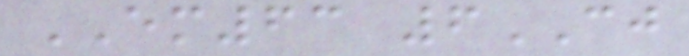EM63 6CJ
